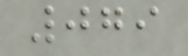079
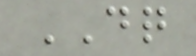DQ
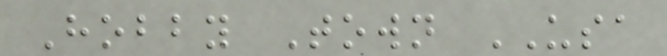Hobby Town USA
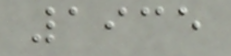1935
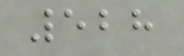528
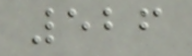526
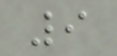9
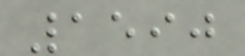1590
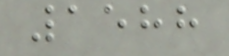1588
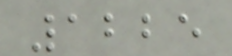1225
